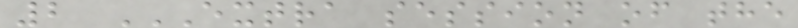2 EXTRA SESSION OF THE
